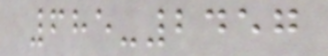685-2457
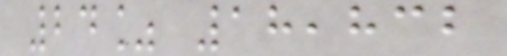24% 18,832
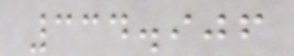334.906
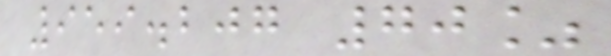959.207 70%
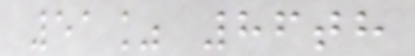51% 86th
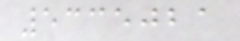5335021
